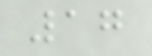17
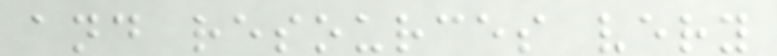and resources very
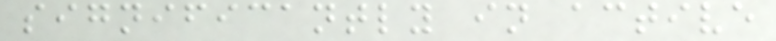significantly in active
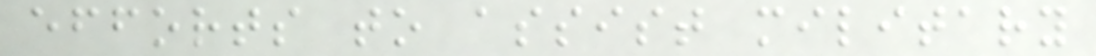efforts to assist military
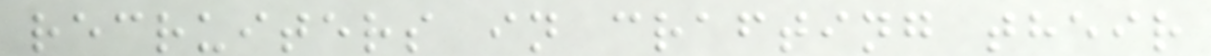recruiters in crafting their
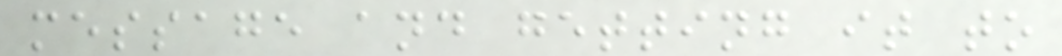message and getting it to
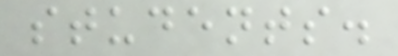students.
